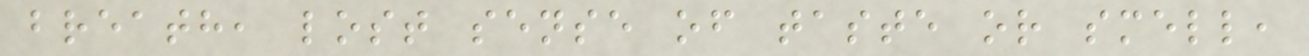breath, lost sense of taste or smell,
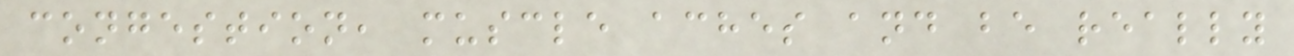congestion, muscle aches and be really
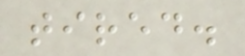tired.
